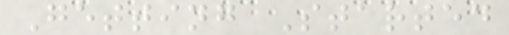Getting Started
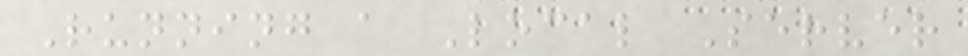Running a Local Server
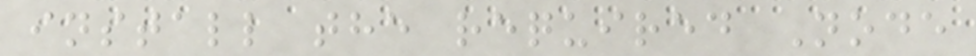install the required Node
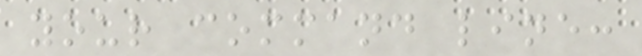your command line:
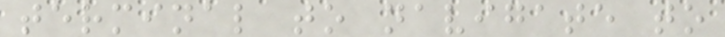terminal to navigate to
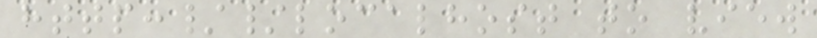http://localhost to view
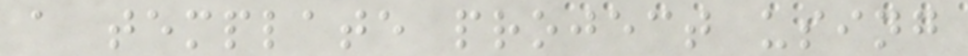a template project using
